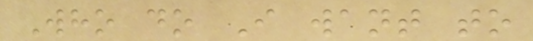Who do I want to
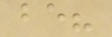be?
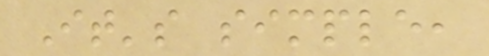It's simple,
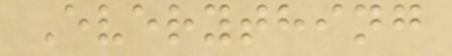Everything
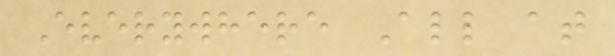Everywhere All at
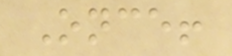Once!
